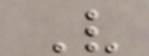V
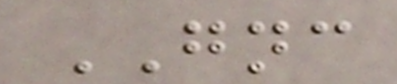GNC
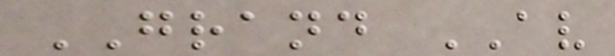GRAND AV
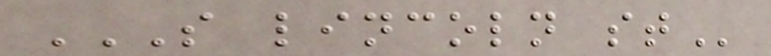S LINCOLN ST
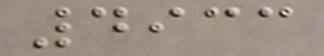4933
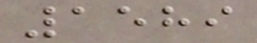1589
